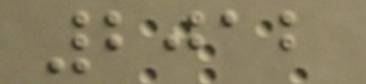2012
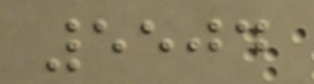5504
